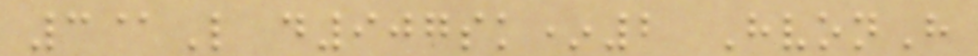3@L d907sk*2 HvonH
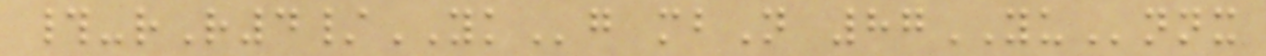#-rR4/YKg mbN 87YUnnx
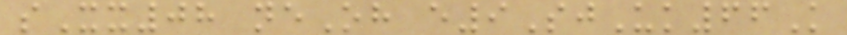sXx08 neOh e9SjUk66K
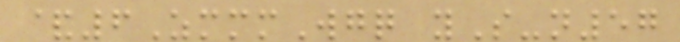&6ZmmmWgq yS-n57
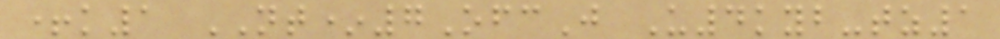+k1 NT*7OfcJ U4kyb-tz1
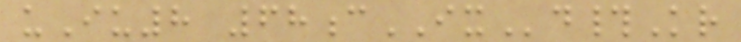uIu8 68cIXd#Kr
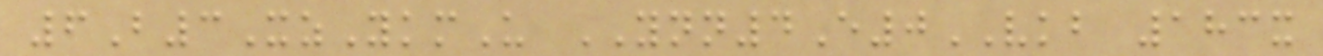6B3XzYkmU YNN4E0VKB 183x
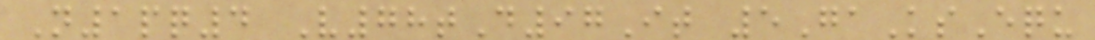N1pq4 V78tD97It 5GaKsEqu
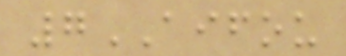7AIFOU
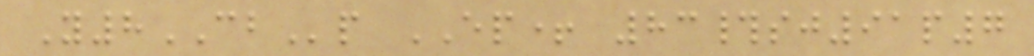Y8CBp EP+ 83#sj91p7
